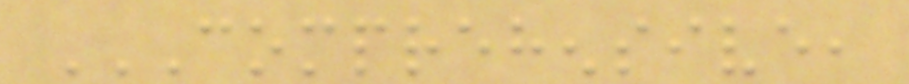COMPREHENSIVE,
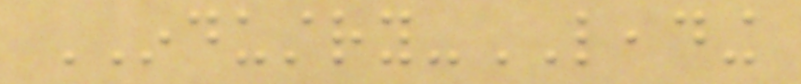INDUSTRY-LEADING
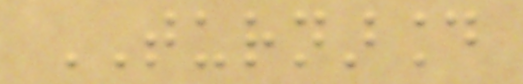TURNAROUND
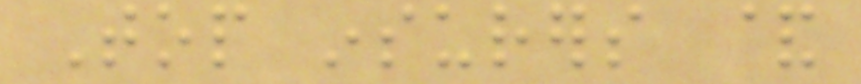Top insurers &
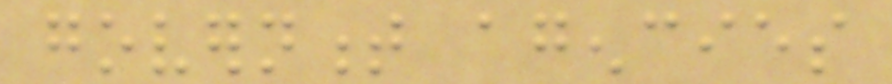government agencies
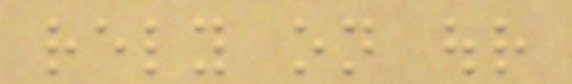rely on our
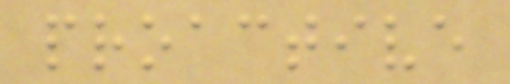proactive
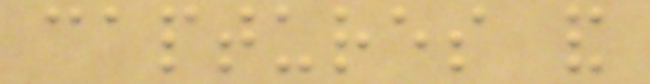captures and
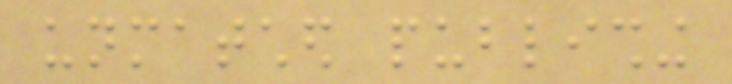unmatched publishing
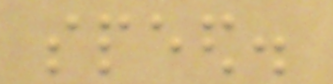speed.
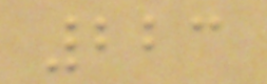223
